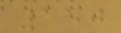150
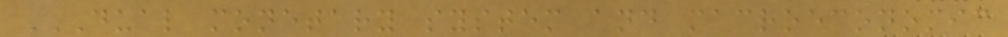DUAL MONETARY SYSTEM AND MACROECONOMIC
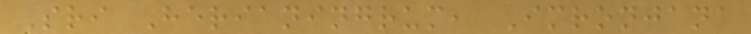Sri Herianingrum, Imronjana
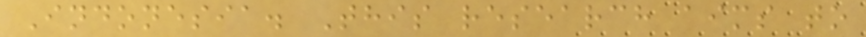Indonesia. This research aims to
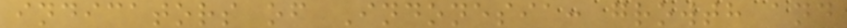indicators of Indonesia: growth and
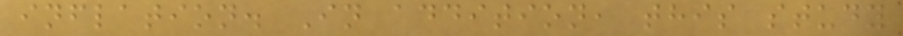inflation. In addition, this study
